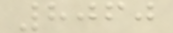8060
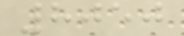8050
